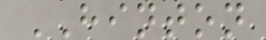HINTON
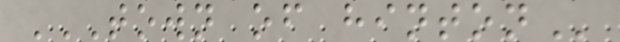TOWN OF HINTON
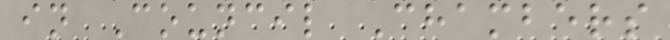in Council Chambers
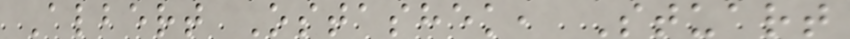Albert Ostashek, Stuart
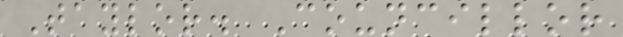Taylor. Councillor
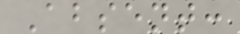Absent:
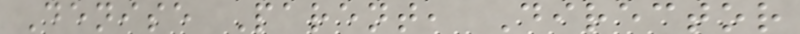Denise Parent, Director
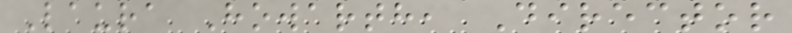Laura Howarth, Director
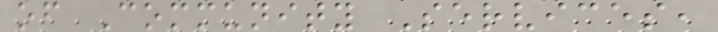of Community Services,
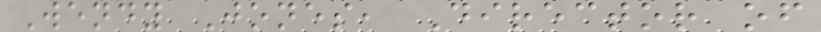Wendy Jones, Director of
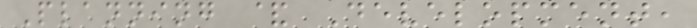Planning & Development,
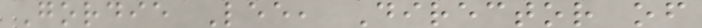Gordie Lee, Director of
